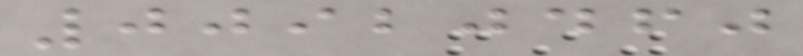00920460
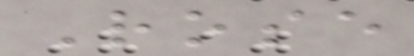Rose
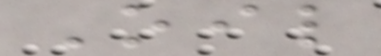Oil
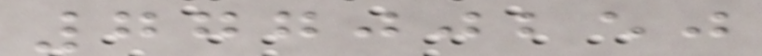77700250
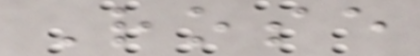Rose
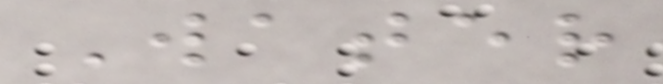Water
